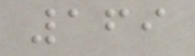169
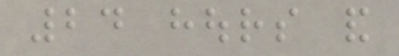24 hours and
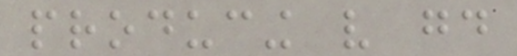producing very good
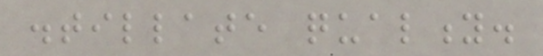distillate quality.
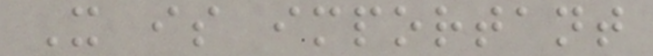It is important
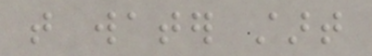that water start
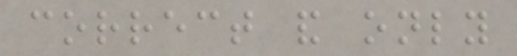correct and only
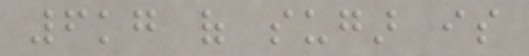6kg of sugar is
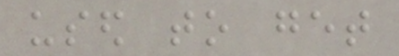used to get
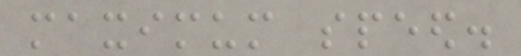maximum speed.
